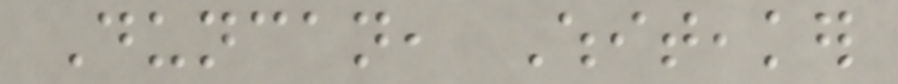Duncan, Whiteaker
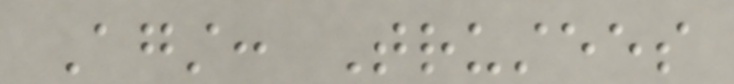Against: Trustees
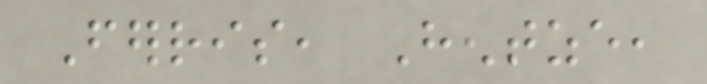Ferris, Hentze,
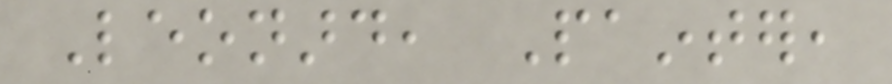Leonard, Painter,
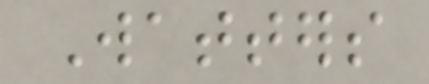Watters
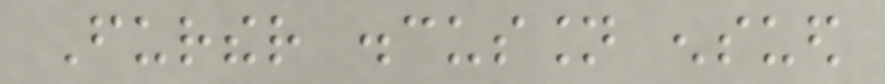Further discussion ensued
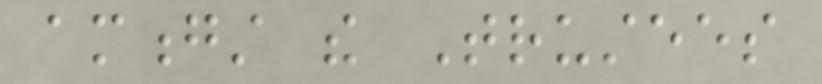amongst the Trustees
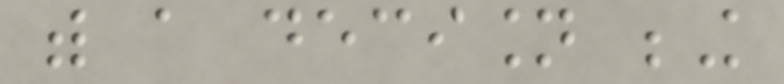with a decision being
